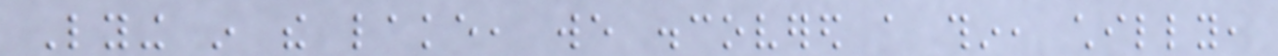Lying in the lake, we discovered a thin, chilly,
